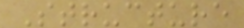Structure
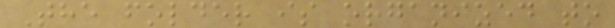The folder is organized to
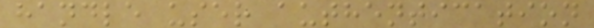handle user authentication
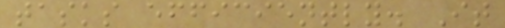tasks efficiently. It
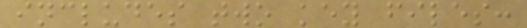includes two key files:
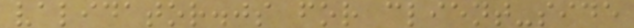validator.js for client-side
